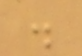.
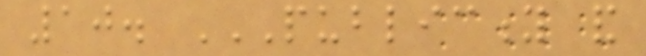10. PUBLICITY AND
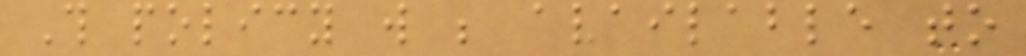This policy will be available to
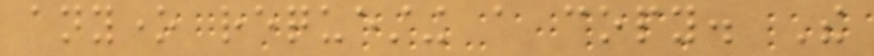anyone requesting a copy. The
